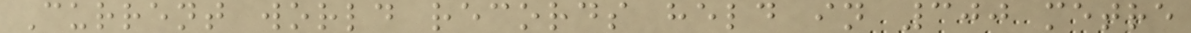Current world records held in 300 metre
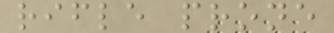rifle prone
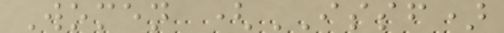Women (ISSF)
